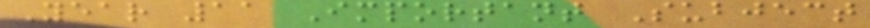Year 11 Important Subject
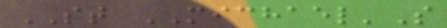ST MICHAEL'S
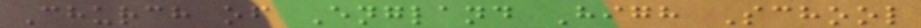Church of England High School
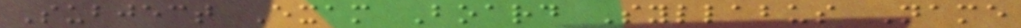Subject Exam Board Syllabus Name
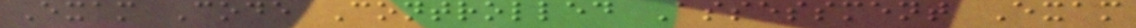Exam Code Controlled Assessment Exam
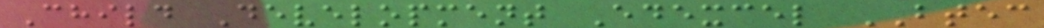Child Development Edexcel BTEC
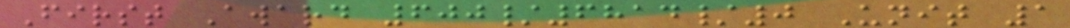First Award 600/6814/0 Unit 1
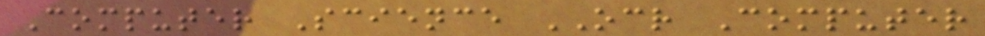Computer Science OCR Computer
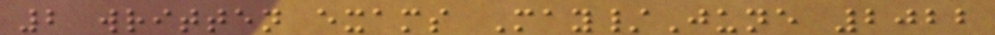2 written exams May/June 2022
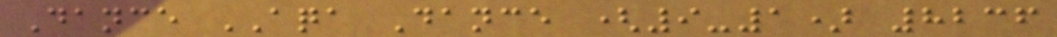Dance AQA Dance (9-1) 8236
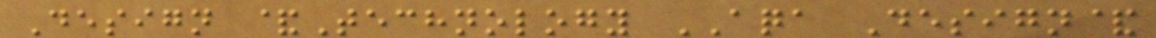Design &Technology AQA Design&
